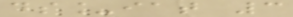ds_iat 3
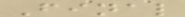Final
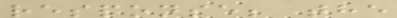response; the
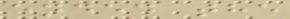ended the
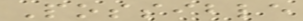Possible
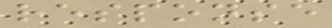response
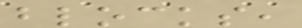blocks,
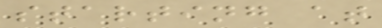starting at
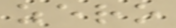zero
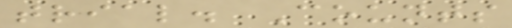trial. Counts
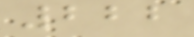222
